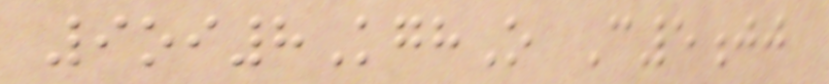9oi8KghO C5jj
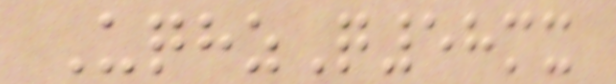UqhzQ58mx
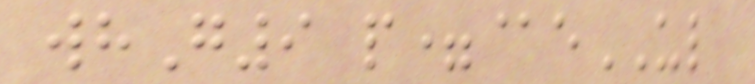whG9 p=@eUL
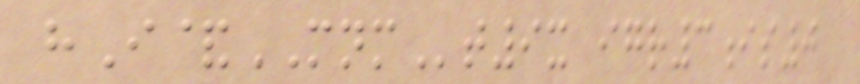hI&MNMt9x igr3is0
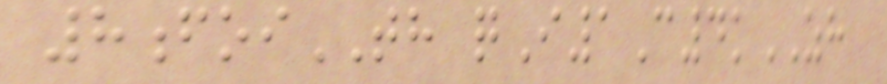8foiTH qI1C4kZH
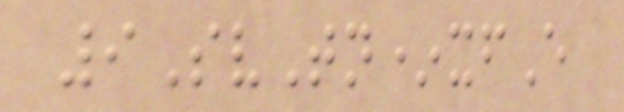9SvTn*xfE
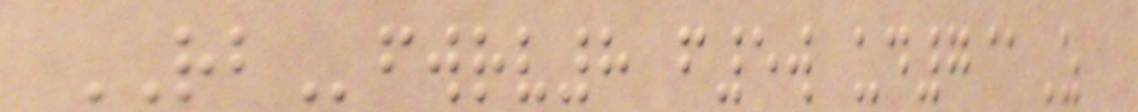RBfwrv8 f5w ud7@Z
